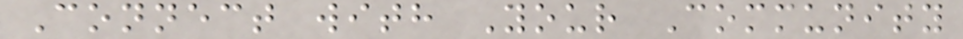Connect with Your Community
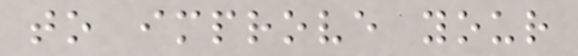to improve your
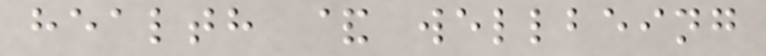health & wellbeing
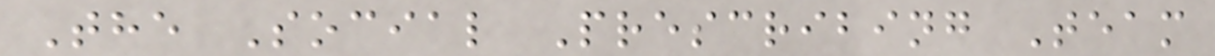The Social Prescribing Team
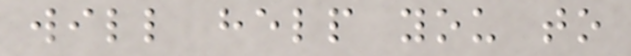will help you to
